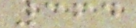364
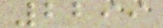2299
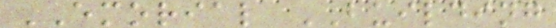EMORIAL BUILDING
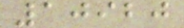10920
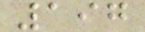197
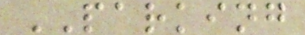PARKING
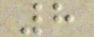8
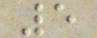5
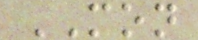MON
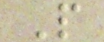P
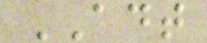ADT
